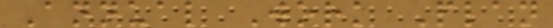Annual Work Plan
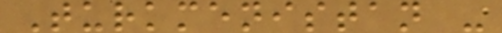Turkmenistan -
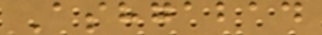Ashgabad
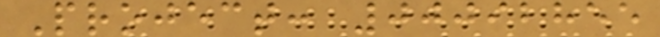Project: 00092855
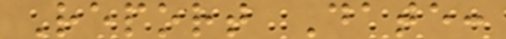Report Date:
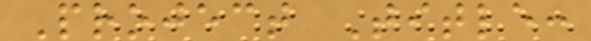Project Title:
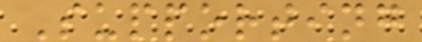Supporting
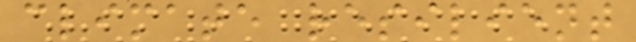climate resilient
